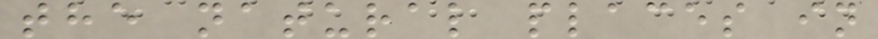the natural places in
